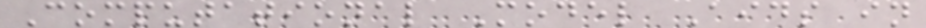Computational Model Aids in
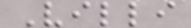Villi
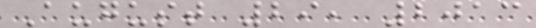August 29, 2013
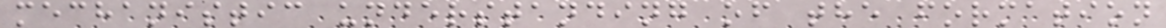mechanistic understanding of the formation
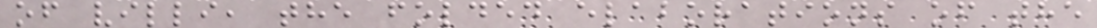of villi, the folded elaborations of the
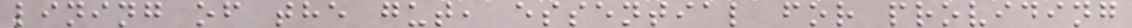lining of the gut, essential for providing
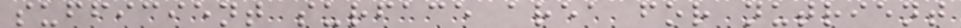sufficient surface area for nutrient
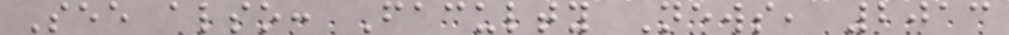See also: Faculty News, 2013
